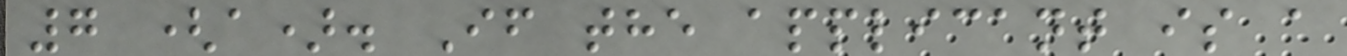7 (a). If the applicant is a
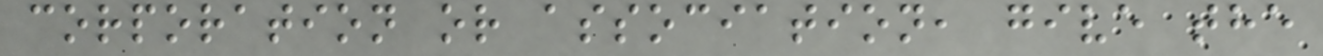corporation or association, give the
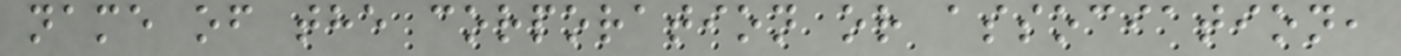name of the corporation or association,
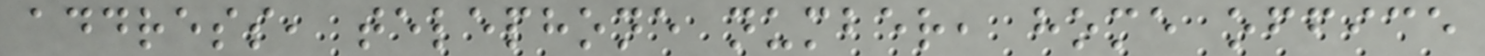address, telephone number, home office
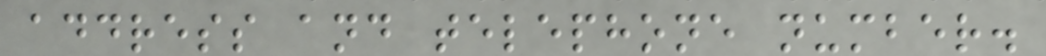address and telephone number.
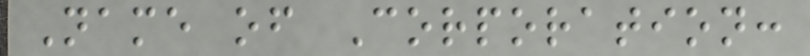Name of Corporation:
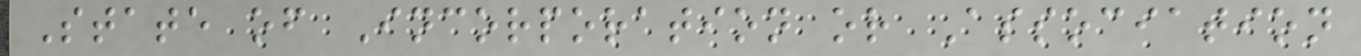State of Incorporation or Association
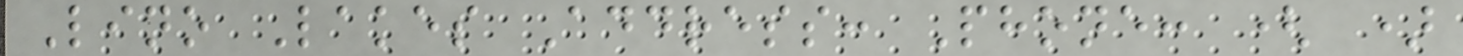Lino Lakes Address: Phone: ( )
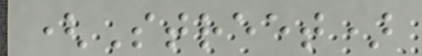(Street)
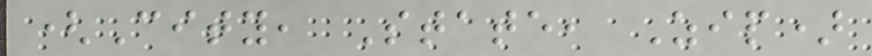(City, State, Zip)
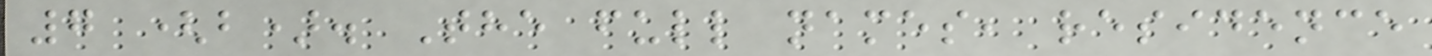7 (b). The full names, residence
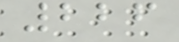226
